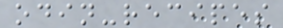odin-recipes
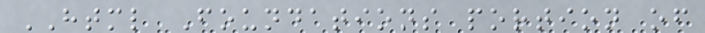HTML Foundations portion of
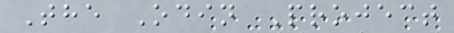The Odin Project
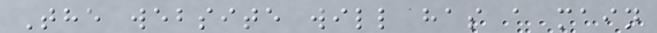The website will has a main
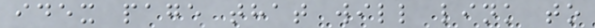idex page that will link to
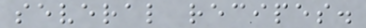several recipes.
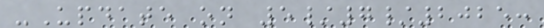-Update on 5/7/2025:
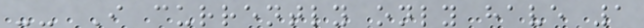-- I currently only have 1
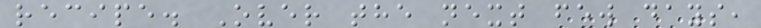recipe. Over the next few days,
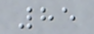85
